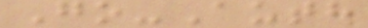Go-Auth
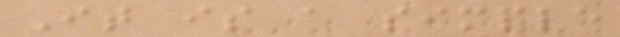It is a simple
